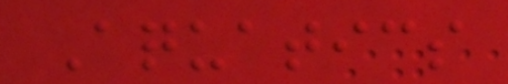Aquatics
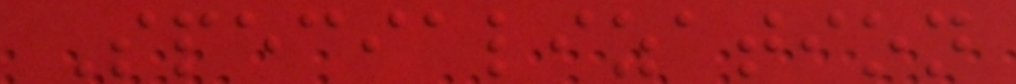Specialization
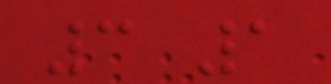3 1
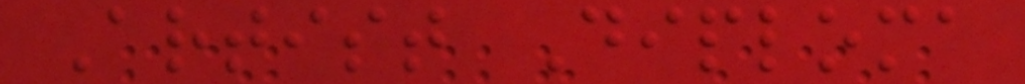Artist Diploma
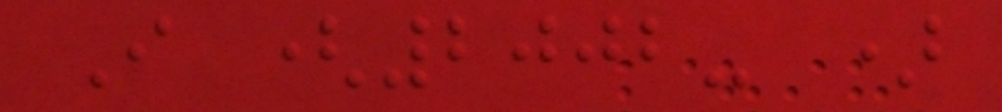I (2002- )
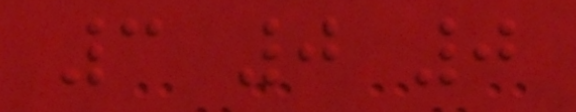3 0 0
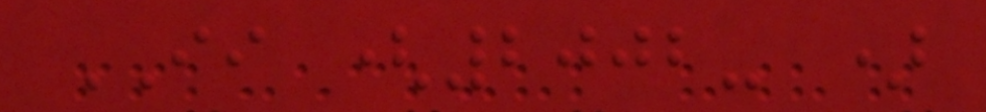II (2002- )
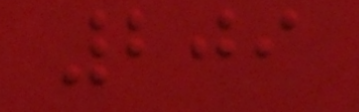209
